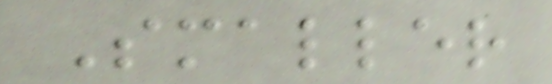Smaller
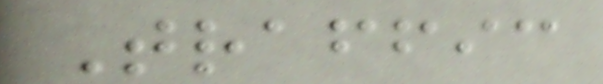Traffic
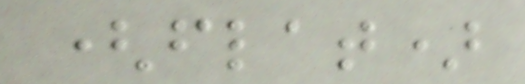(flat)
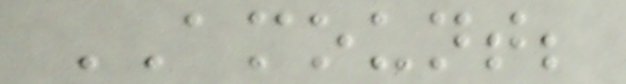AMOUNT;
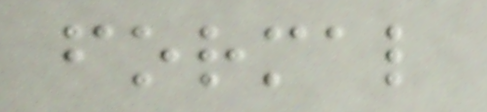formal
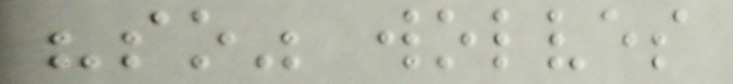"so" wolves
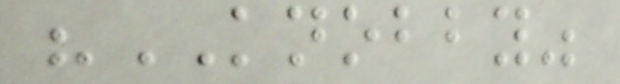"KNOBBY"
